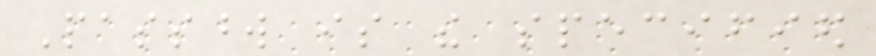Password is the specified
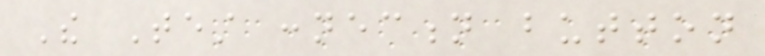The Test connection button
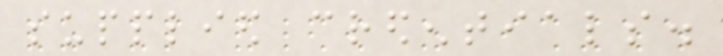supplied credentials.
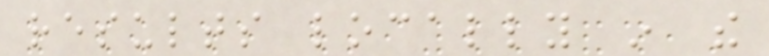results locally in the
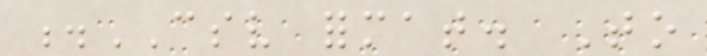.CSV format. To
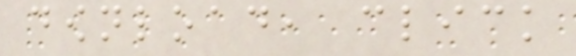download, click
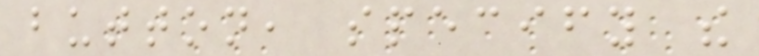button, specify the
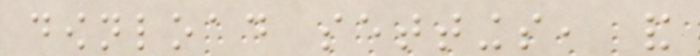download settings, and
